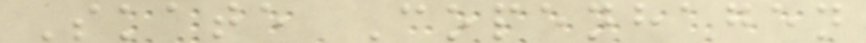Skate Copenhagen
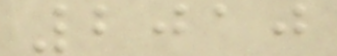2010
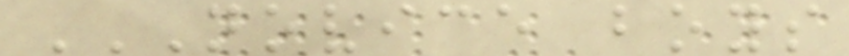NOVICE BOYS
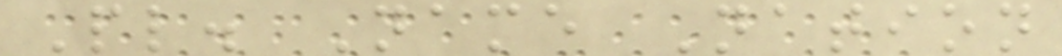Pl. Name Nation
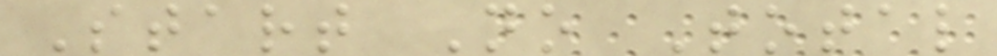Start No Total
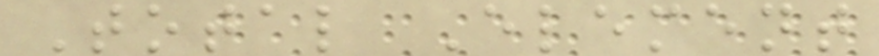Total Element
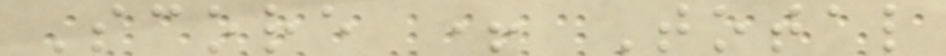Score + Total
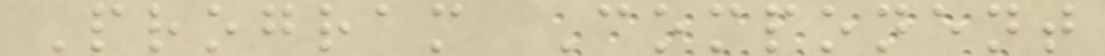Program Component
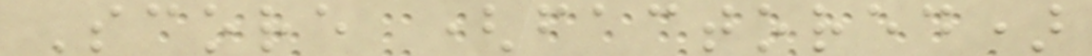Score (factored)
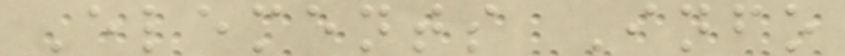Elements Info
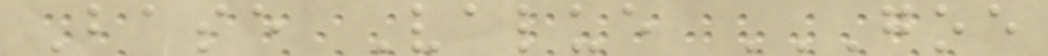Base Value GOE
